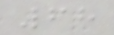68
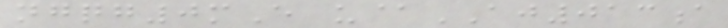ngqg0mE u@AJ013a
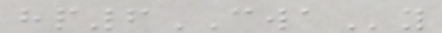hp6CWAy
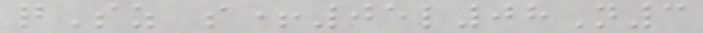qSz s+05l08N3
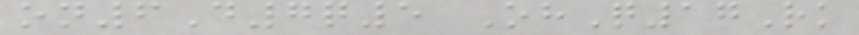on6D7q5 OhQ17Rk
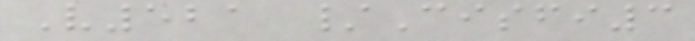V521 /Cisfi3
